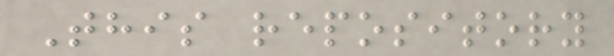This repository
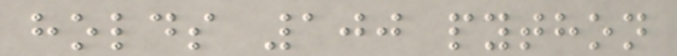holds 100 python
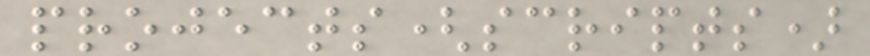projects(scripts)
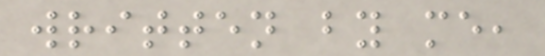written by me,
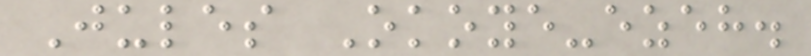Jules Okoye-ezeh.
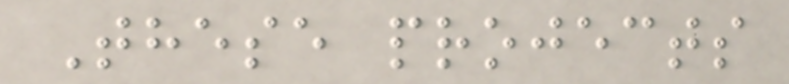These projects
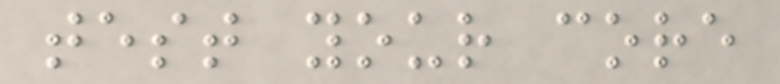test your core
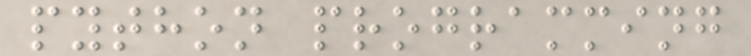python programming
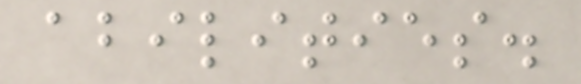abilities.
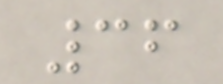36
